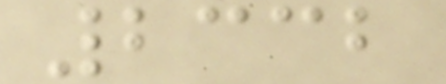2332
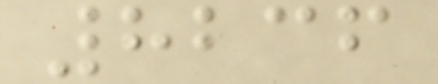8236
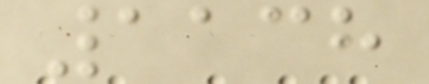1138
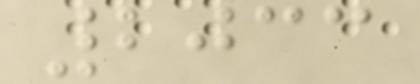2033
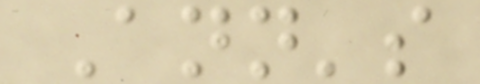Ann's
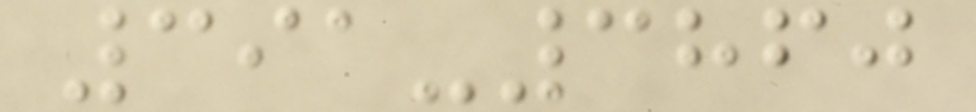391-3860
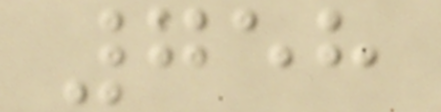758
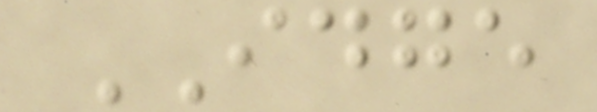IDGE
